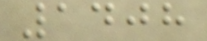1408
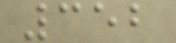352
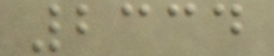2334
